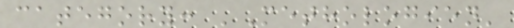category: 'Methologien'
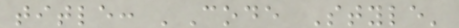title: 'Code Style'
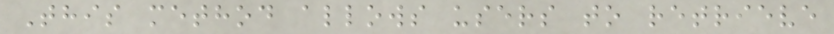This method allows users to retrieve
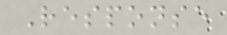Response
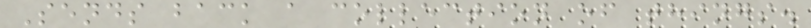Sends back a collection of things.
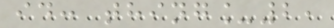id: thing_2,
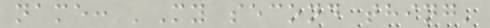name: 'My second thing'
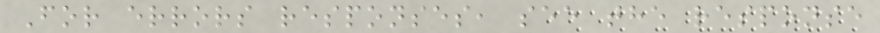For errors responses, see the response
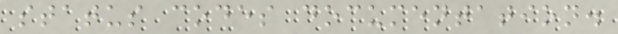status codes documentation.
